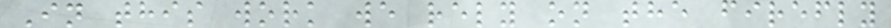In this work we rely on the firefly
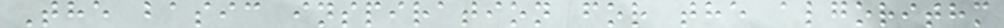The basic inspiration for the algorithm
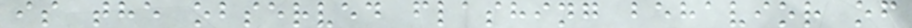is the observed flashing behavior of
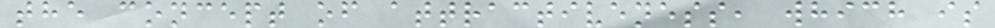the concept of attractiveness, which is
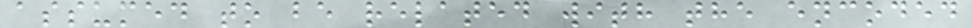assumed to be related with the encoded
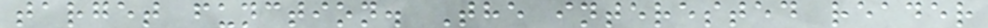target function. The interested reader
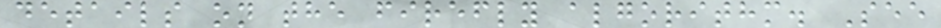details on the firefly algorithm. See
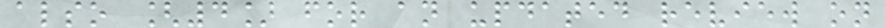also [4] for an updated review on
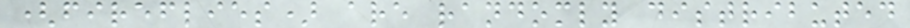(fireflies) are randomly distributed
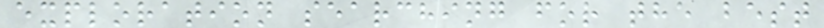exploration searching for the best
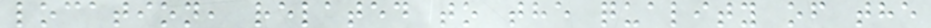location, related to the quality of the
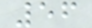56
